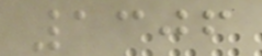1306
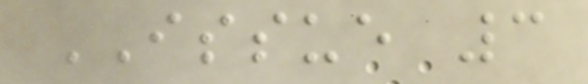ISSUE 3
